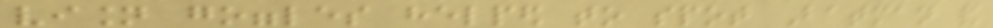vision goggles helped to spot Batman and
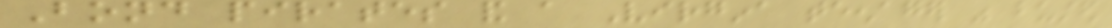Bond pirates and a Virgina teenager was busted
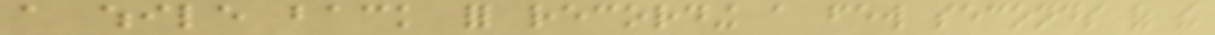a while back for recording a few seconds of the
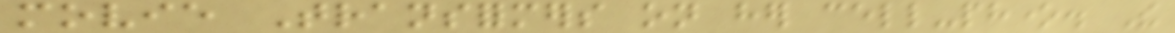movie Transformers on her cell-phone. The
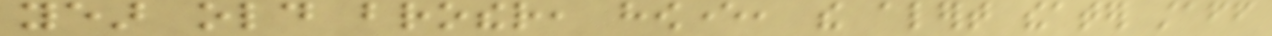year old brother, however, the alert theater staff
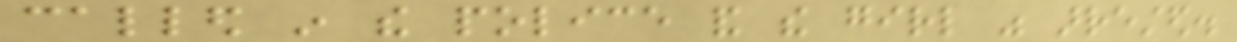called in the police and the girl was arrested.
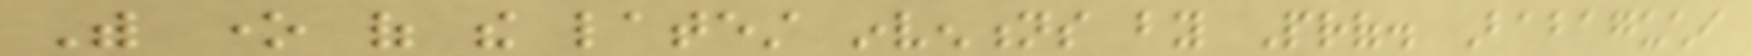With one of the latest inventions by Prof. Babaguchi
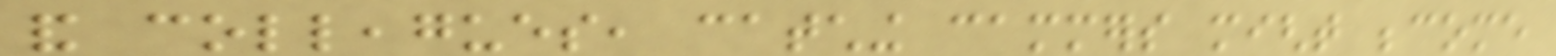and colleagues, catching cammers might become
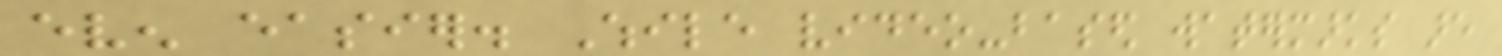even easier. While video-based watermarks are
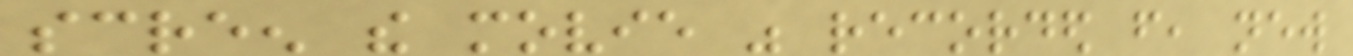screen the movie was recorded from, new
